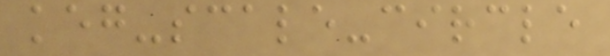keg-scale-circle
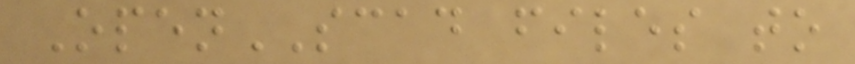OpenSCAD files to
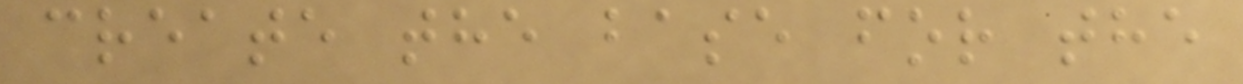create the base for the
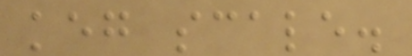keg scale.
